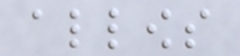allows
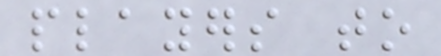players to
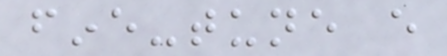fine-tune every
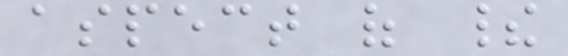aspect of their
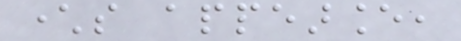characters appearance,
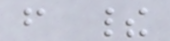from their
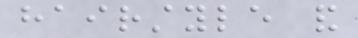hairstyle and
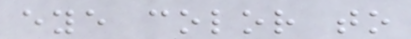eye color to
